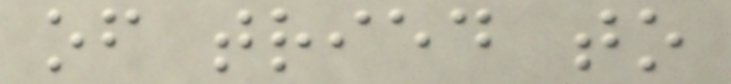of tried to
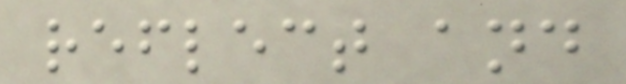reflect and
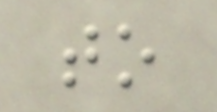to
